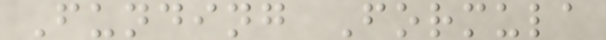Funding Formula
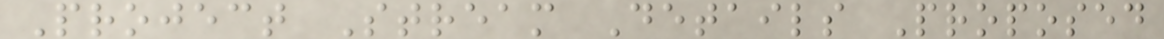Project Stream Details Proposed
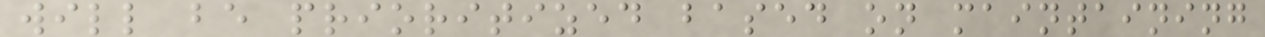will be prioritized based on maintaining
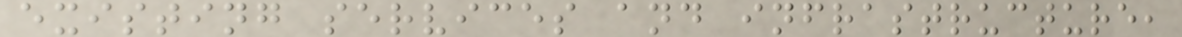existing services and infrastructure,
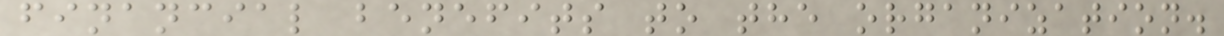financial benefits to the organization.
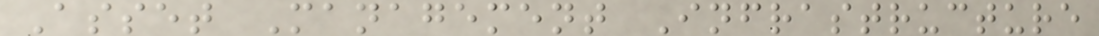Asset Management Infrastructure
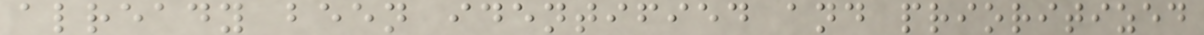already been identified and prioritized
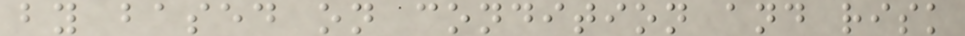by based on condition and risk
